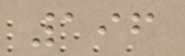196
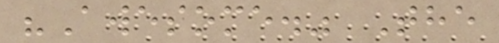"Awesome." The
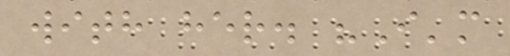with her. "I'm
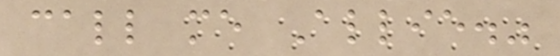call me Allie."
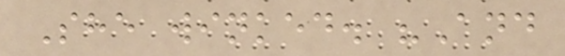She winked. "And
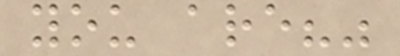you are?"
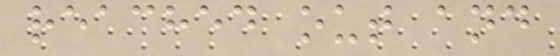reached out and
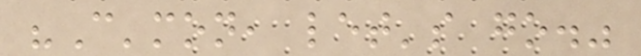"C'mon, let's go."
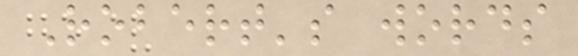Robert's words
